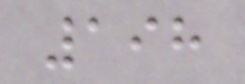198
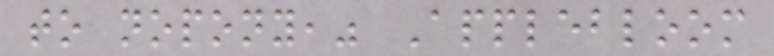to nopony," Applebloom
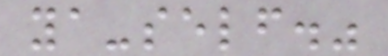ya-self."
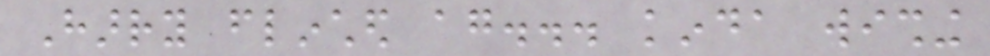Harry flinched again... kinda wishing
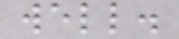well.
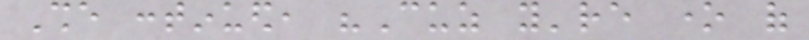She continued, "Cuz you're one of
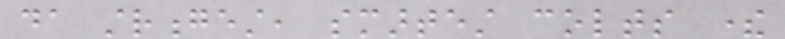da strongest, smartest colts there
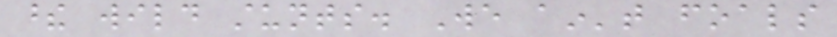these wild stunts. We ain't foals
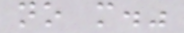no more."
